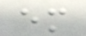em
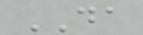DA
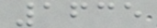1635
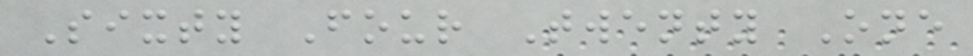Sixty Four Twenty One
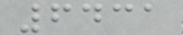6431
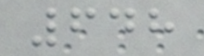648
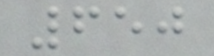650
